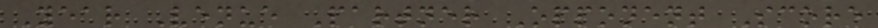Year Venue Partner Opponent Score
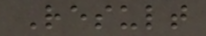Result
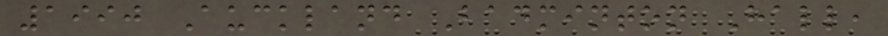1990 Auckland Badminton Hall,
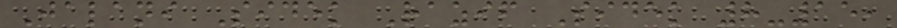Jalani Sidek Razif Sidek 8-15,
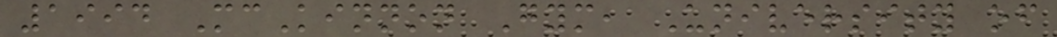1994 McKinnon Gym, University of
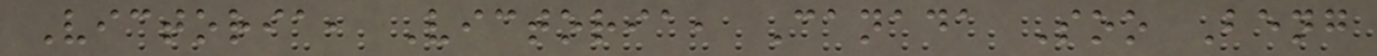Victoria, Victoria, Canada Soo Beng
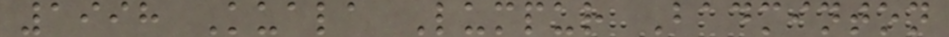1998 Kuala Lumpur Badminton
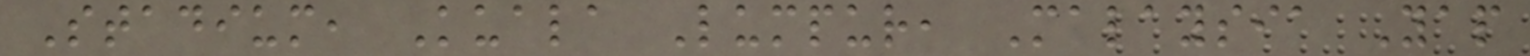Stadium, Kuala Lumpur, Malaysia Yap
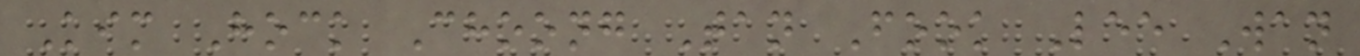Kim Hock Choong Tan Fook Lee Wan
